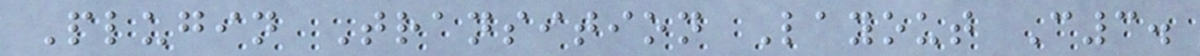Plugin Transition Layout C3.
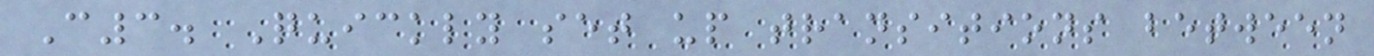C3. Quickly set up transitions between
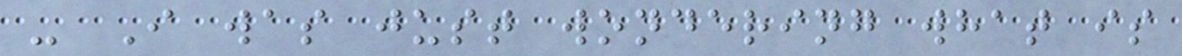- I was just wondering what is
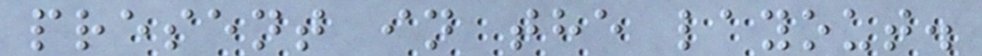present in the layout.
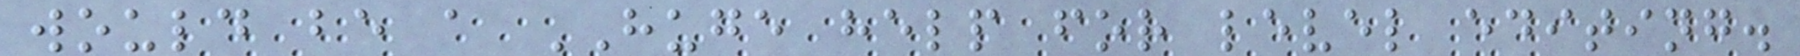would be a HUGE help for level editing.
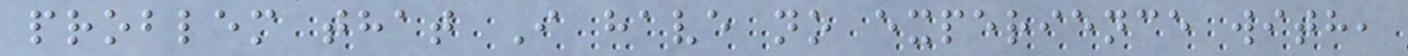problem that I have no experience with,
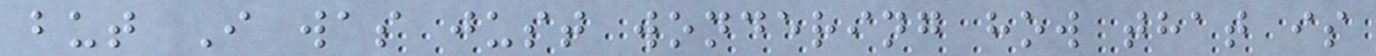but I was just wondering how that is
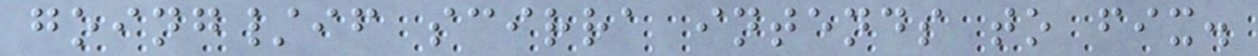going/if scirra intends to fix.
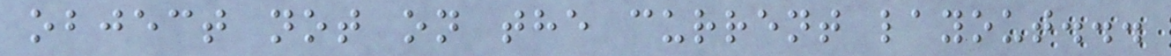object not on the current layout...
